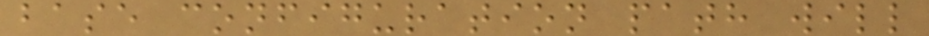base configuration path will
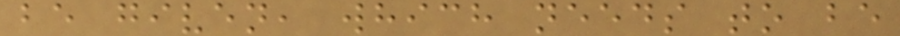be given, which needs to be
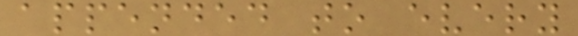appended to every
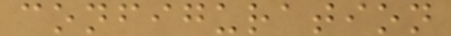configuration
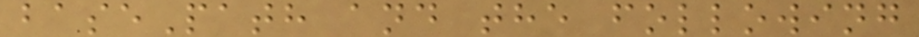basePath and the following
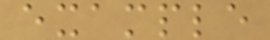example
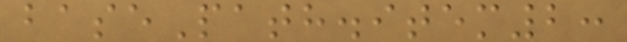basePath.item2:
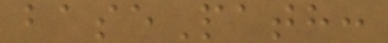basePath:
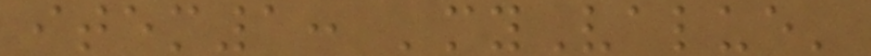item1: 'myValue'
